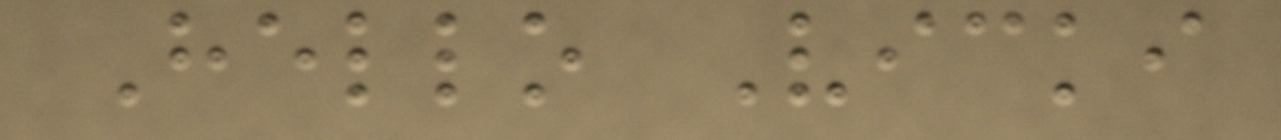Hello Vicki
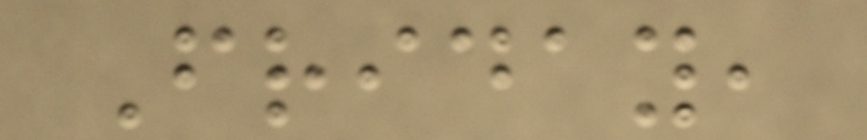Friday,
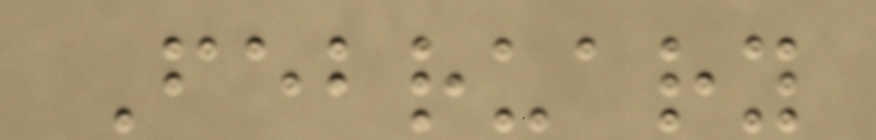February
